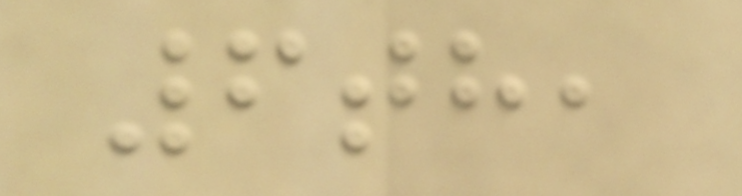6th,
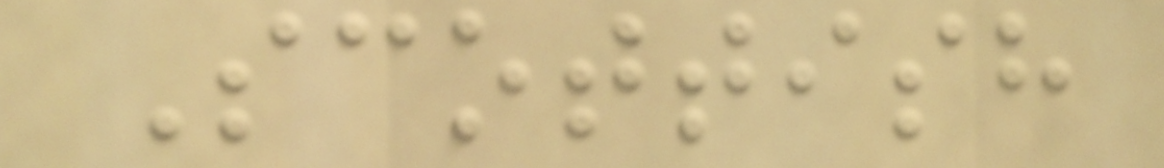Scottish
